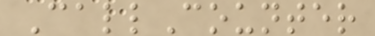CallCounter
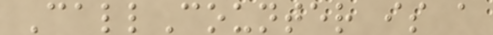CallCounter is a
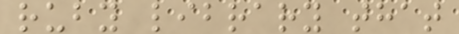ruby library that
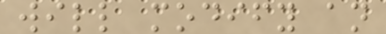will modify an
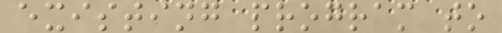existing program to
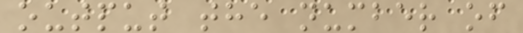output the number of
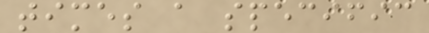times a specific
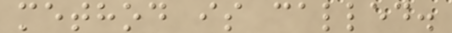method is called.
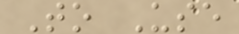To Use
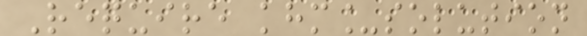Require khm_solution
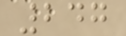247
